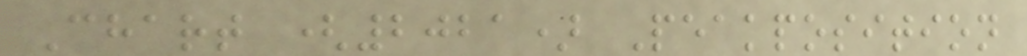Chart (2021) Peakposition
